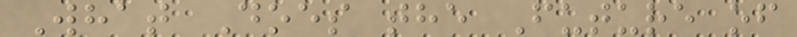What Does the Future of
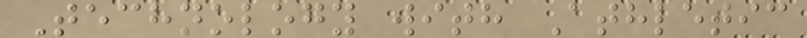Technology with Athletic
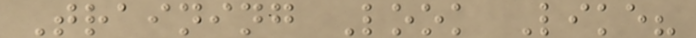Training Look Like?
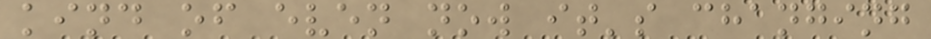kind of even now it's changing
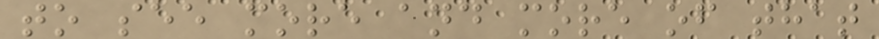to see more and more of that
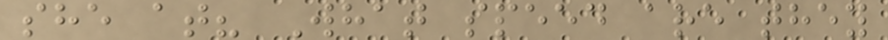she at? What speed are they
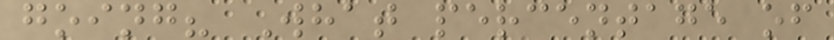going? What percentage of
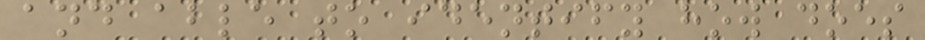and able to identify how does
